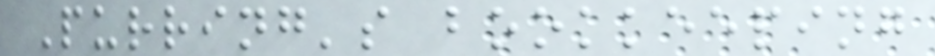Purring's bookkeeping
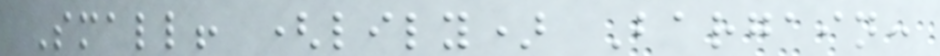Small! (lily) Bargain:
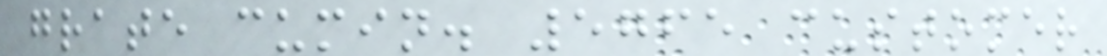grate cumin. 5765 customer
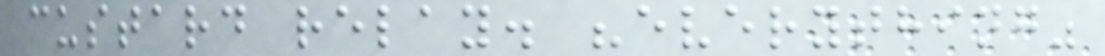custard relay. "everything"
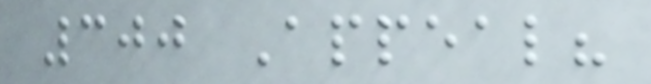300 Appeal?
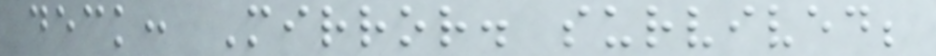deck: Mirror. survived;
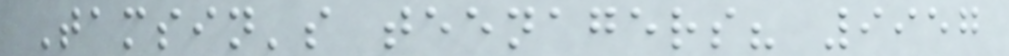Tamsin's teenagers? 9957
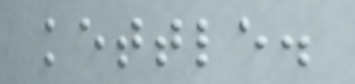kettle.
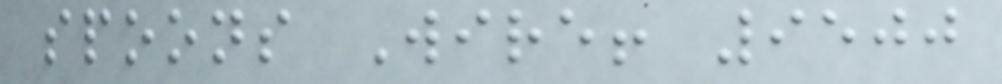spoons Wire! 9500
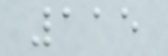115
